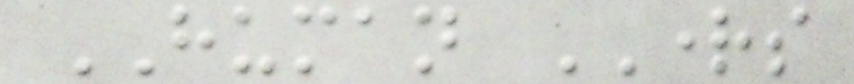HUMAN RIGHTS
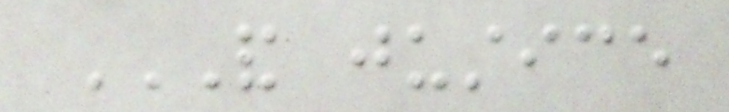AND JUSTICE
